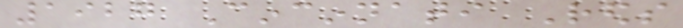1927 Cincinnati Reds
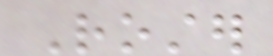Roster
